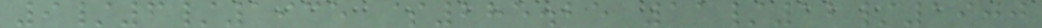9/6/1935 $285.25 11/12/1900
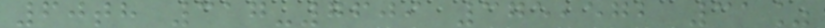60th 317-7609 375,572 31%
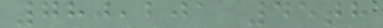780,201 45th
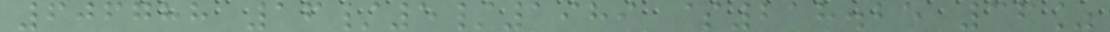606788 16/5/1989 $218.25 36%
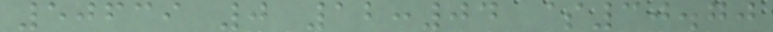50639 0 12:04 $30.70
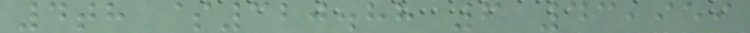4th $320.88 6 43,959
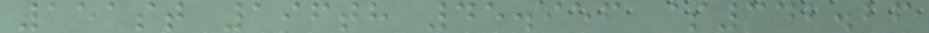151st 196th 45.956 $342.26
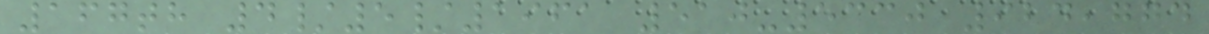167th 4/5/1961 510-5330 924,774
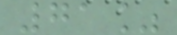71%
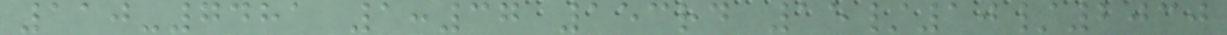110-7481 1:37 153rd 15/10/2030
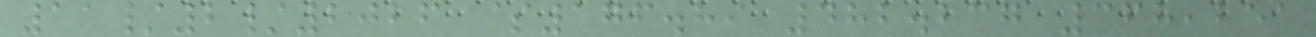11/2/2026 $176.89 482.237 368,251
